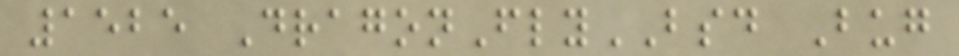1525 DragonFlyBSD Bug
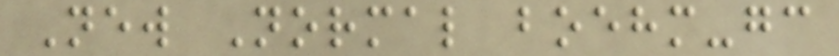New Normal boehm-gc
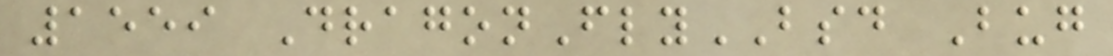1559 DragonFlyBSD Bug
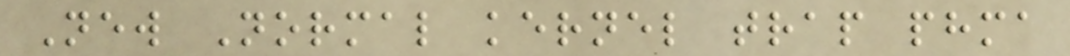New Normal kernel trap phma
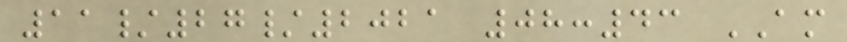11/27/2021 08:43 AM
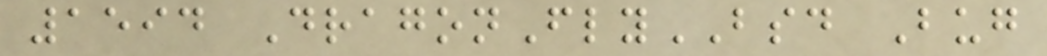1594 DragonFlyBSD Bug
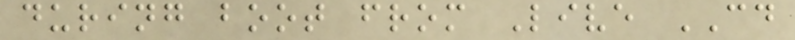during boot from Live CD
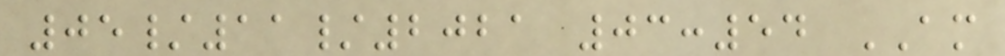05/11/2021 03:54 AM
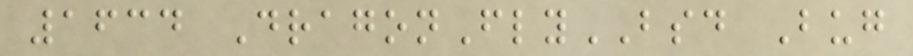1634 DragonFlyBSD Bug
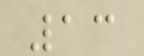13
